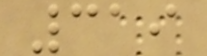319
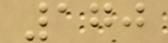170
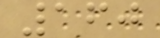160
